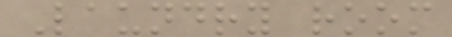Laundry room
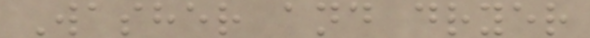Washer and dryer
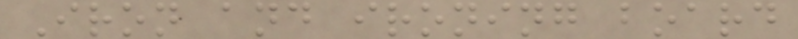Iron and ironing board
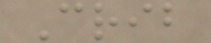Crib
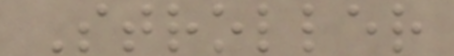Stroller
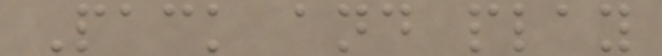Pack and play
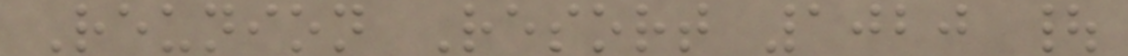Reunion Resort 1020 |
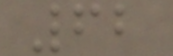62
